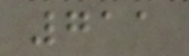711
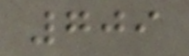709
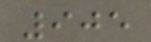905
